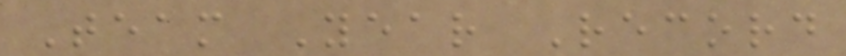Team Year Record
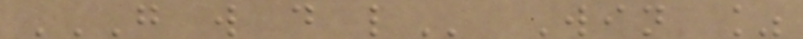G W D L Win %
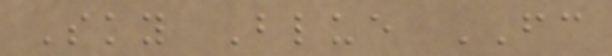Sky Blue FC
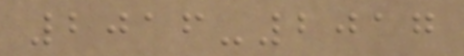2016-2017
